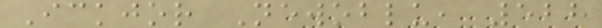Ickjor Newoblu, 528
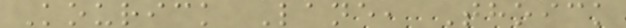Kourick Lane, Thoick
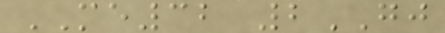ME32 2GJ
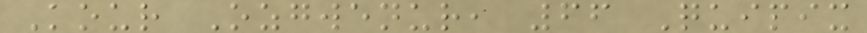Kour Ozgwenur, 66 Quipix
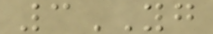3YG
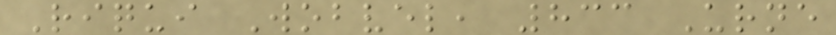Riqui Wobvel, 833 Urne
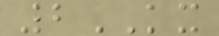2KX
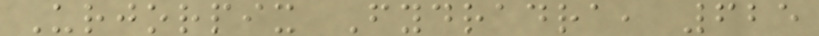Urjorpix Fydradra, 625
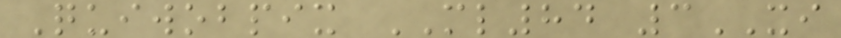Quiwobpix ML84 3XI
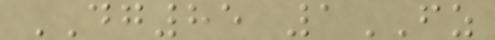DG85 1FZ
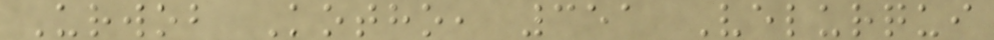Urwob Kotho, 351 Velurqui
